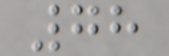78
